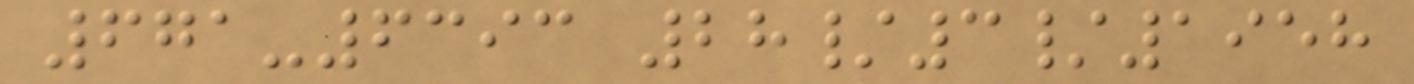671-6393 28/3/1958
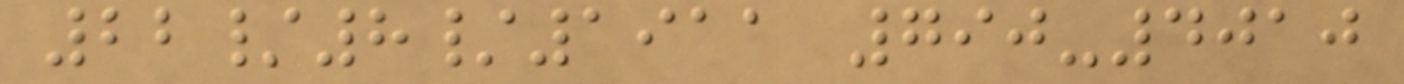22/8/1911 790-4010
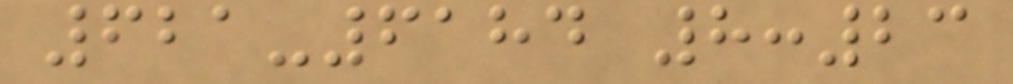621-6184 8:23
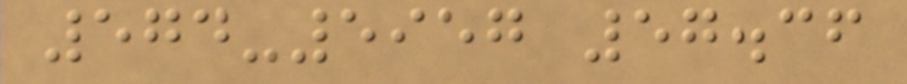574-5957 57.36
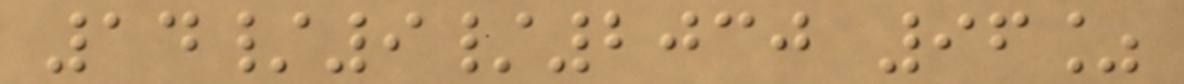14/9/2030 96%
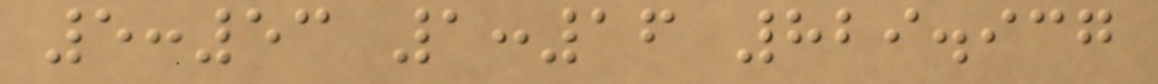5:53 1:16 829.937
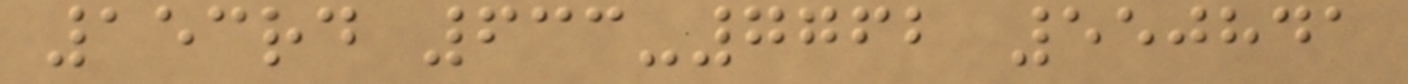153rd 633-7762 550841
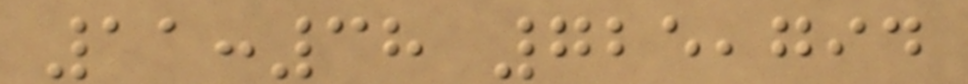11:38 725,794
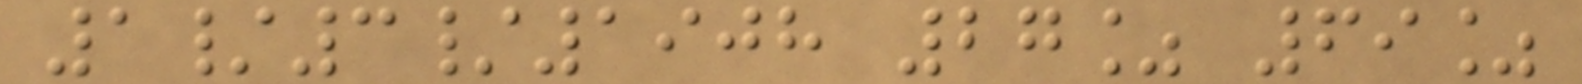1/3/1908 27% 69%
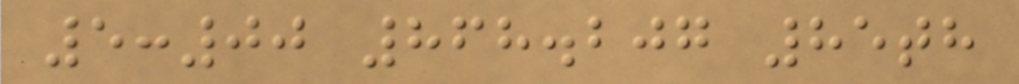5:00 868.207 85th
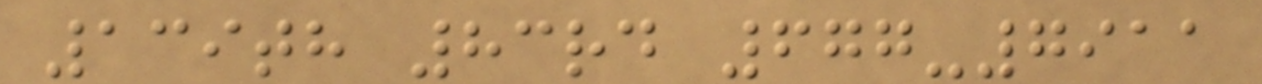139th 83rd 677-7911
